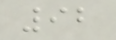92
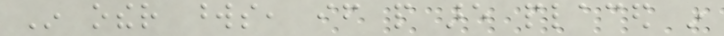In other words, if people are placed in
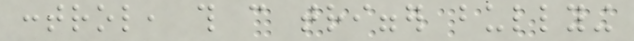control, this can trigger bullying
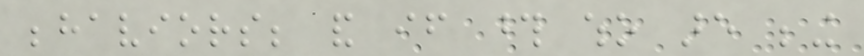behaviors; and if those who are being
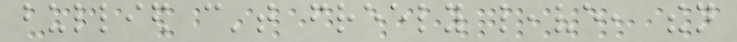bullied can't freely leave, then
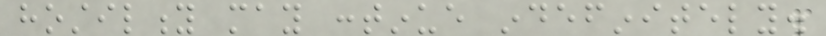hostility may continue indefinitely.
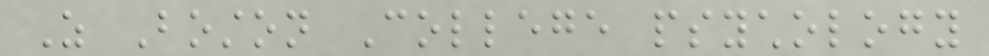As Boston College psychology
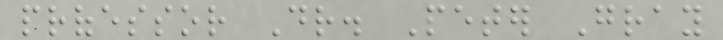professor Dr. Peter Gray
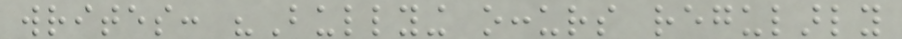writes: "Bullying occurs regularly
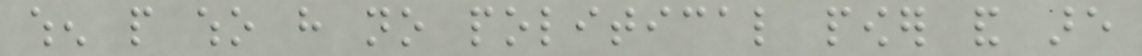when people who have no political power and are
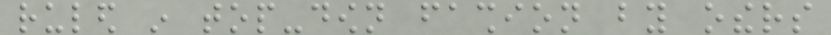ruled in top-down fashion by others
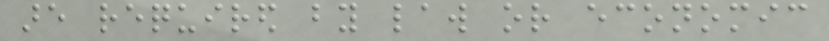are required by law or economic
